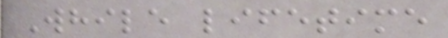While lifetime
